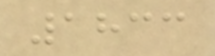1833
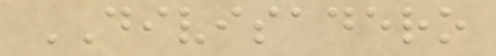DIVISADERO
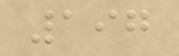197
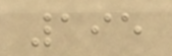195
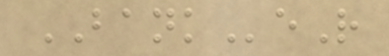BANKeR
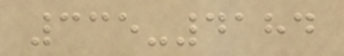335-4184
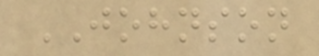JOHNSON
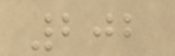202
